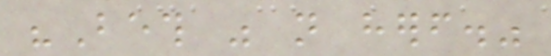"Beth was not herself."
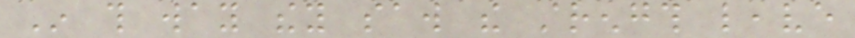In this way they saw the strength leave
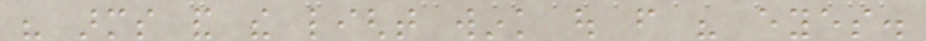his arms and the light wink out from his eyes.
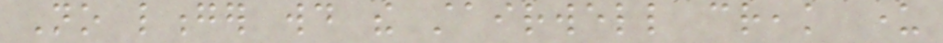No longer would the stairwell creak under
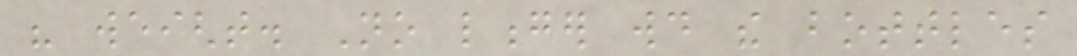his weight. No longer would the bottles
